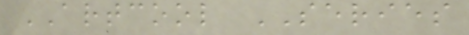ARTCOOL SERIES
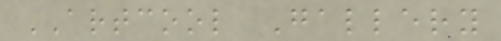ARTCOOL Gallery
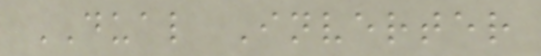DUAL Inverter
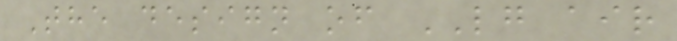The design of LG air
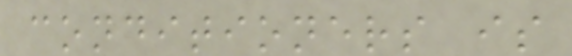conditioners is
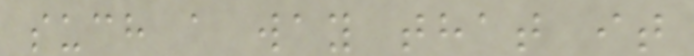such a way that it
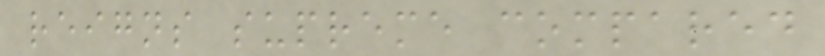reigns supreme compared
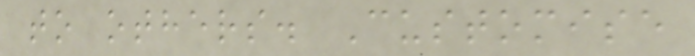to others. Customise
